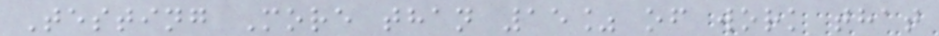Testing More than 15% of work that
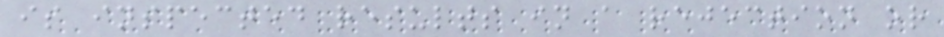is inspected results in a rejection or
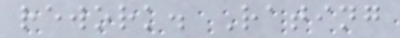rework. Rating
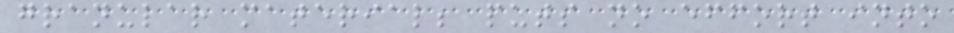granular material; puts no effort into
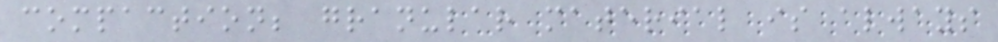compaction; granular material is always
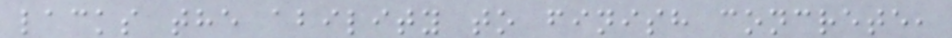lacks the ability to finish concrete,
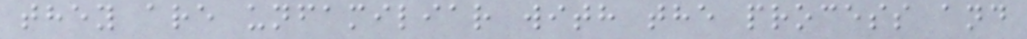they are unfamiliar with the process and
